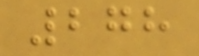278
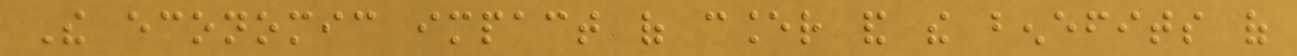The economic impact of cancer and the benefits of
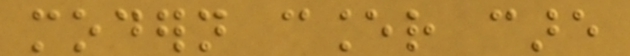modern cancer care
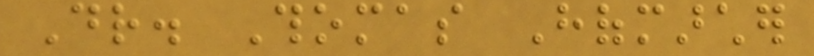Dr. Thomas Hofmarcher
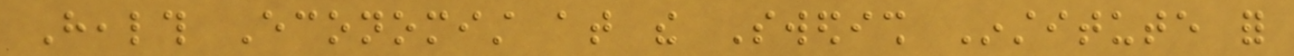Health Economist at the Swedish Institute for
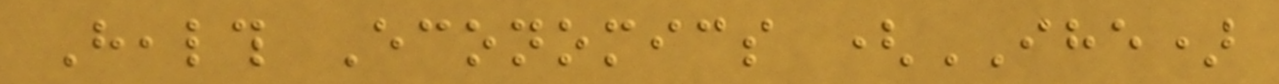Health Economics (IHE)
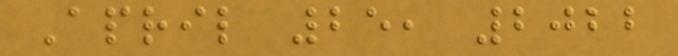April 25, 2022
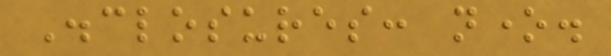Disclosures: none.
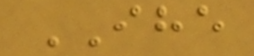IHE
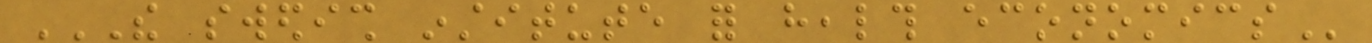THE SWEDISH INSTITUTE FOR HEALTH ECONOMICS
